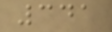341
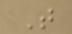T
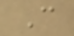C
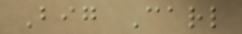Big Carl
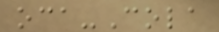oca-Cola
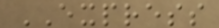EXPRESS
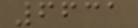6631
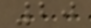20
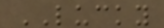LUCKY
